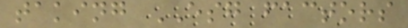taking ESG factors
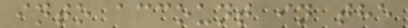into account in the
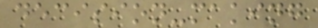decision-making
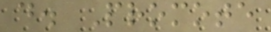d. Promote
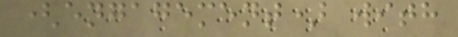(engagement) with
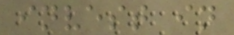invest in
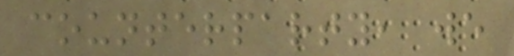counterparty, we
